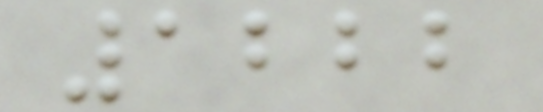1222
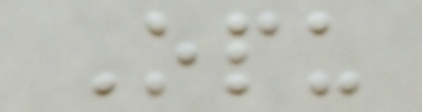Opu
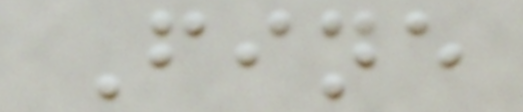Fine
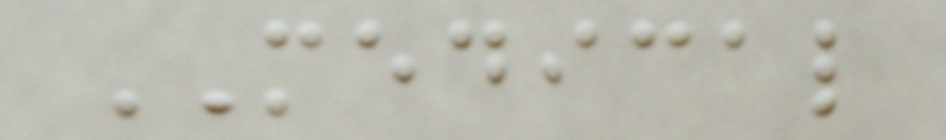MEDICAL
